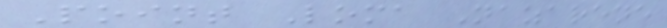Point Loma Nazarene
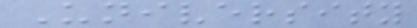University
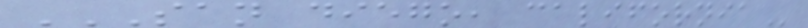SAN DIEGO, CALIFORNIA
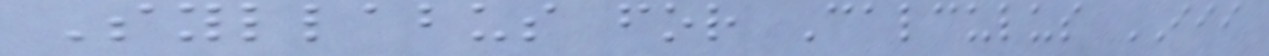Syllabus for Calculus III
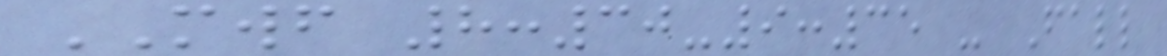MWF 8:30-9:35 - Fall
